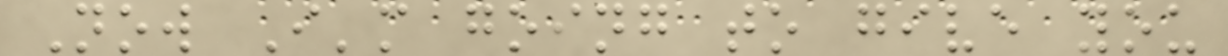Now I'm going to give you
